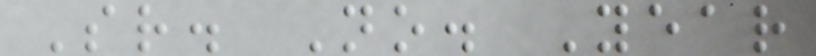Sr. No. Year
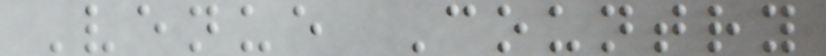Venue Country
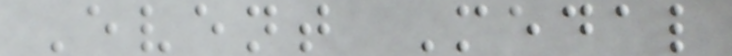Event Medal
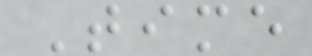Time
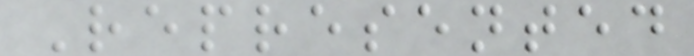Represented
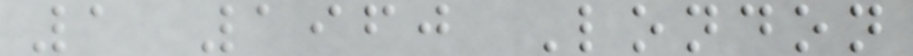1 1960 London
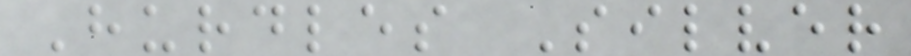Hurdles Silver
